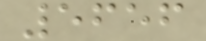5656
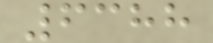6388
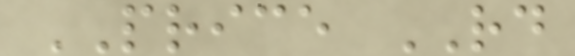PRICE RD
